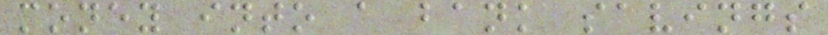money into a bank savings
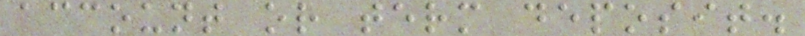account or term deposit.
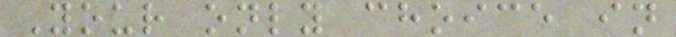Your only choice in
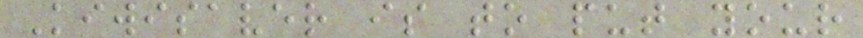Kiwisaver is to put your
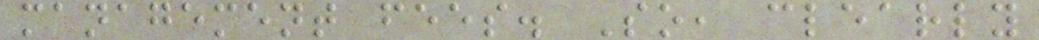management fees. So, clearly
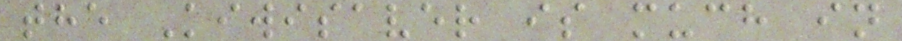the Kiwisaver is much in
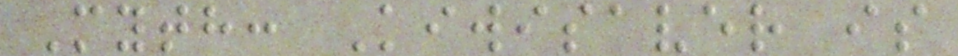Myth: Kiwisaver is
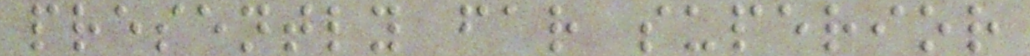presently far superior
